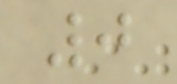0
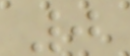0
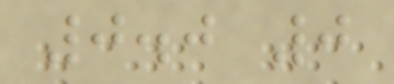0.0 0
